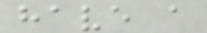have a
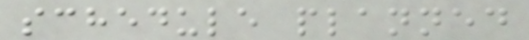schedule planned
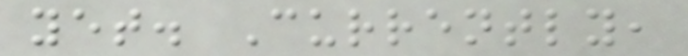yet. Currently,
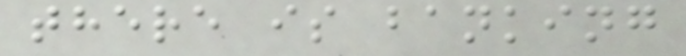there is banking
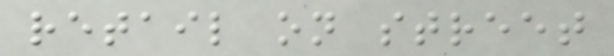retail on street
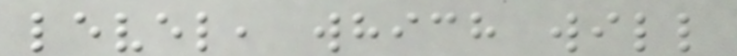level, which will
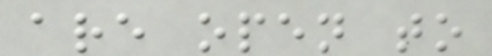are open to
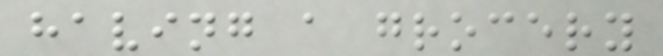having a grocery
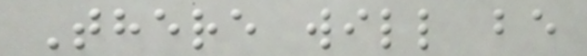There will be
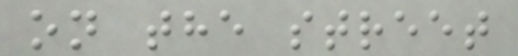on the street
